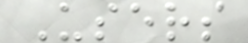Users
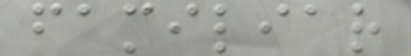familiar
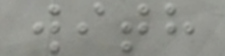with
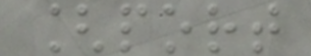[port
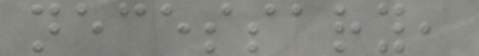necessary,
